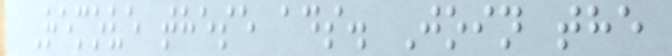Remove these ads. Join the
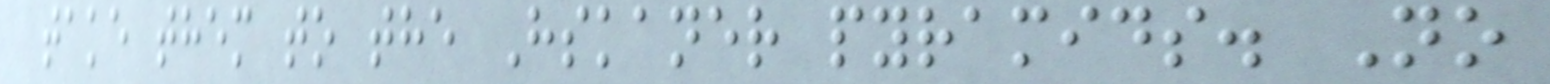take them to the Hskaner pyramids. No
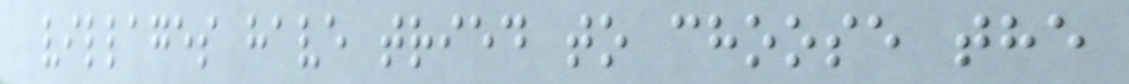villages have tried to choose the
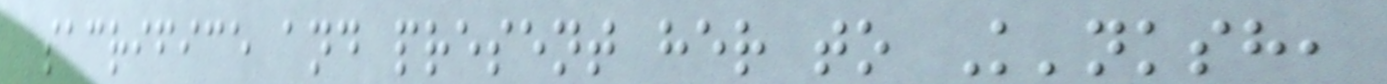sacrifice and present her to K'nksh,
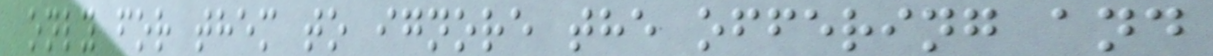only for them to ignore the offering and
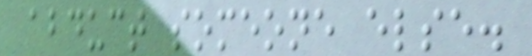abduct someone else.
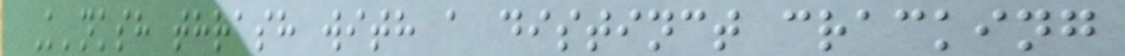K'nksh thrash with a distinct cracking
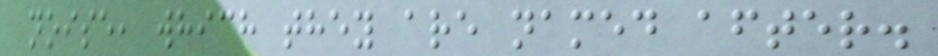noise, which they are named after.
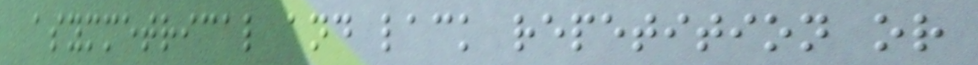asymmetrical and lack repetition or
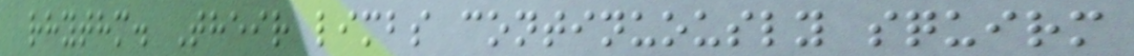rhythm. Their limbs continuously squirm
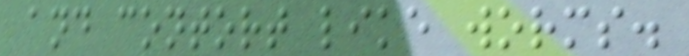and contort like worms.
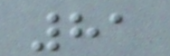81
